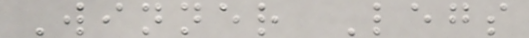Winner Legs
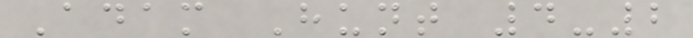Adam Hunt 4-2
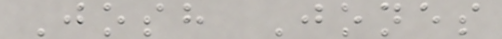Josh Jones
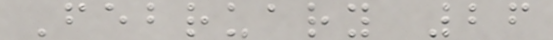February 26
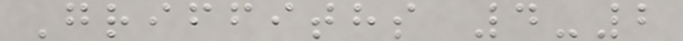Griffiths 4-2
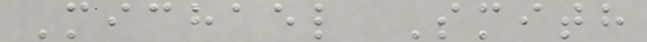Michael Smith
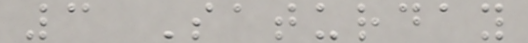3 Saturday
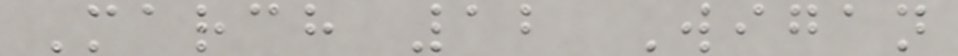March 12 Wigan
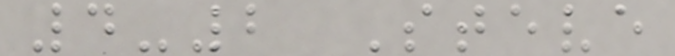4-2 Steve
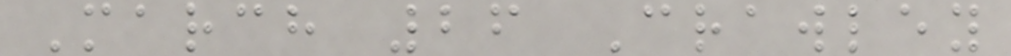March 26 Crawley
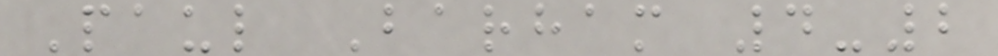Paul Barham 4-2
